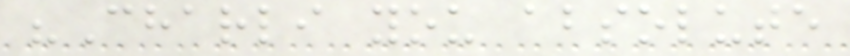"Charli you absolute
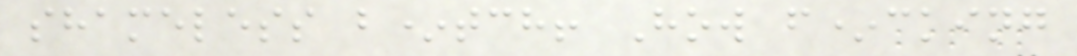shameless b*tch! How f*cking
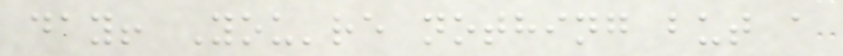day! You're nothing but a
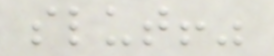slut!"
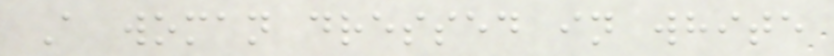A woman dressed in white
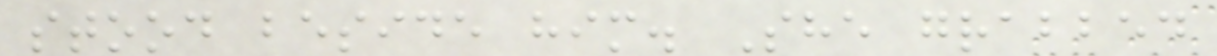stood beside him. She grabbed
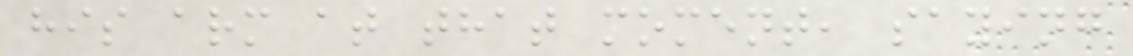his arm at that moment, saying
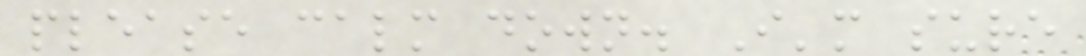please calm down. I'm sure
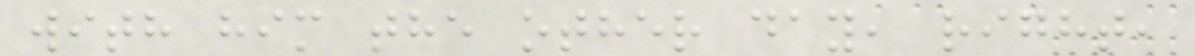with him the other day, right,
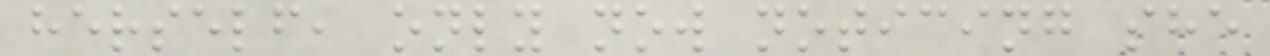herself, only now noticing she
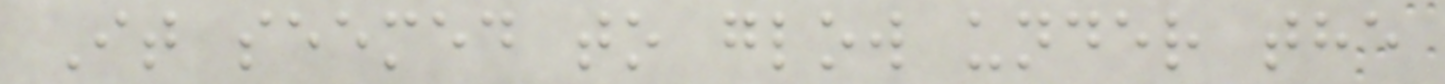It seemed to glow under the
